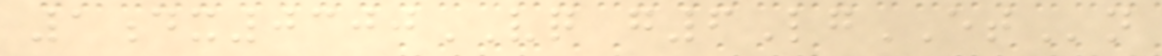1dx0300VQ g6LgETn
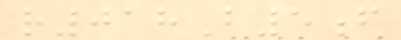r018B5f
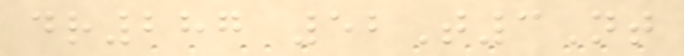dr287 52T3Nt
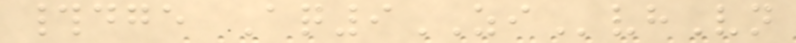#dge Aq9ZIvhVn
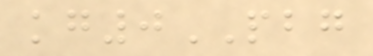kg0PBG
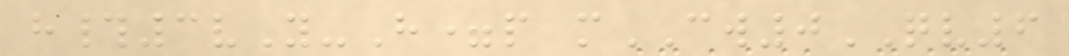h#3vY-H=p mCW0QV6
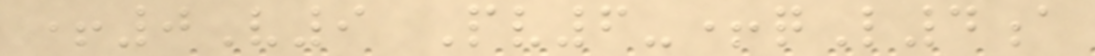+0V9 Pv6-+qL4a
